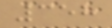358
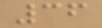36
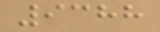9388
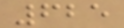625
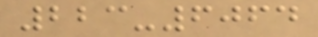223-6064
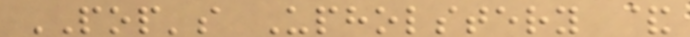POP's Upholstery &
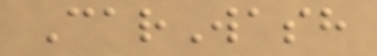CarWash
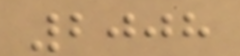2008
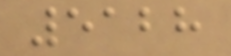5128
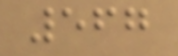567
